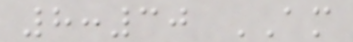8:30 AM
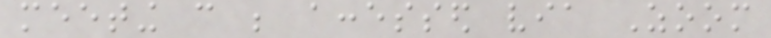meeting can be accessed via Zoom
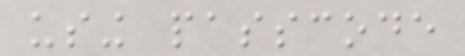using passcode
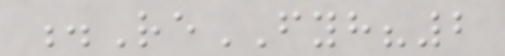.ReFYH?2
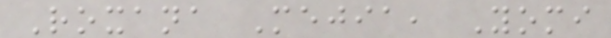Roxana Mejia, Yomi
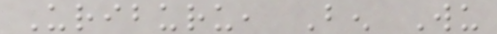Uriburu, Ben Wu
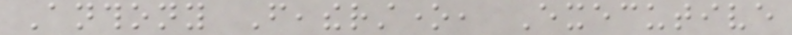Anthony Featherstone, Executive
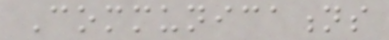Communications
